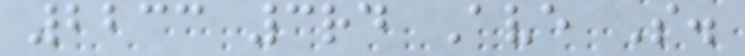2233 3rd Ave S.
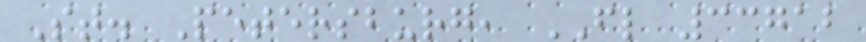St. Petersburg, FL 33712
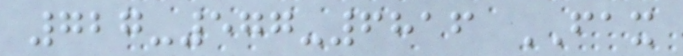727-577-6816 FAX
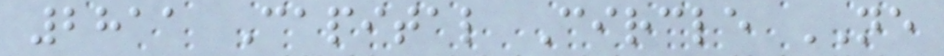2811 Capital Circle NE
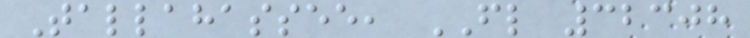Tallahassee, FL 32308
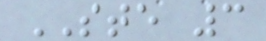STE 3
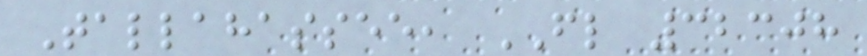Tallahassee, FL 32308
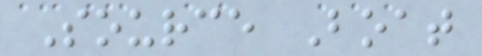Source Boat
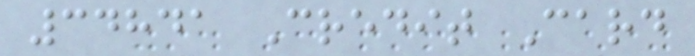34841 Credit Card
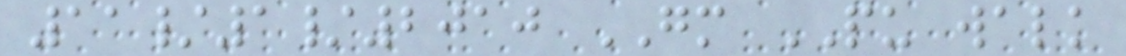11/1/2010 GM PU walk
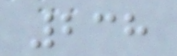238
